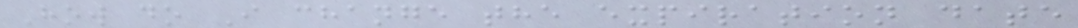How do I change the expiration date
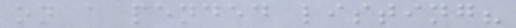on a pended listing?
